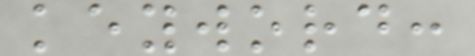keyword:
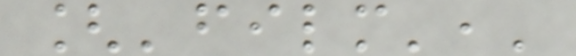['film','
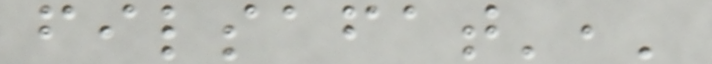filsafat','
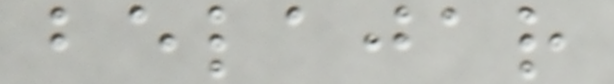belajar
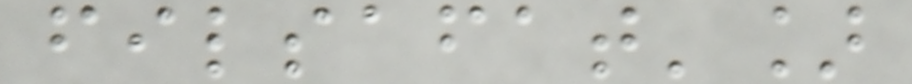filsafat']
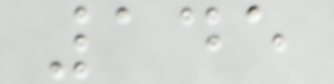145
